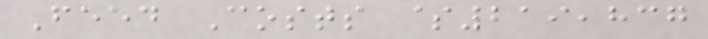Feed Costs $219,837
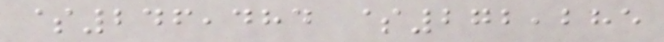$246,484 $272,285
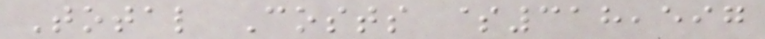Total Costs $318,597
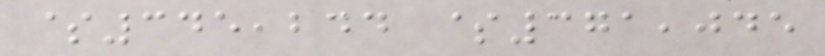$345,244 $371,045
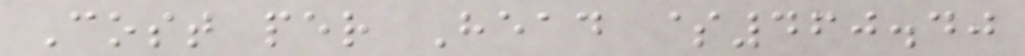Cost per Head $460.40
